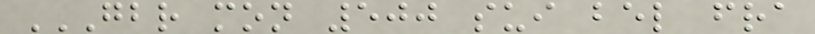GBR MON 500 SUI BEL FRA
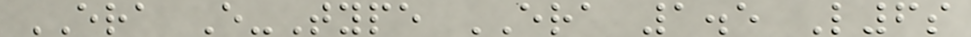ERA E-Type ERA 1.5 L6s
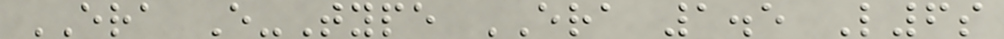ERA E-Type ERA 1.5 L6s
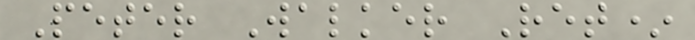Peter Walker Ret*
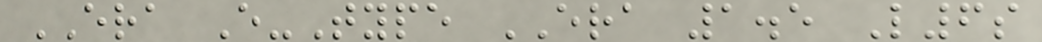ERA E-Type ERA 1.5 L6s
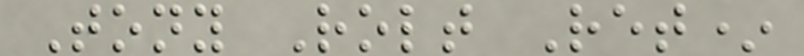Tony Rolt Ret*
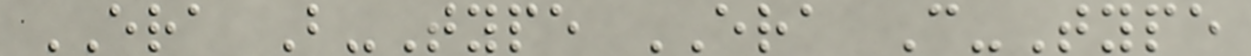ERA B-Type ERA C-Type
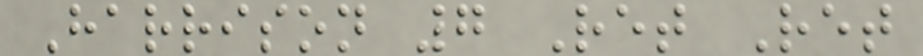Harrison 7 Ret Ret
